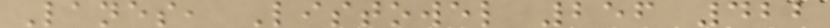Lanes, Listowel 256 422
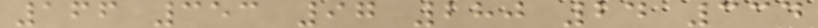166 353 97 280 24 334
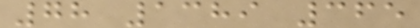78 1389 365
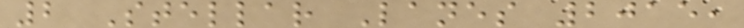2 Stellar Lanes 2015,
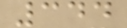344
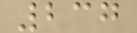237
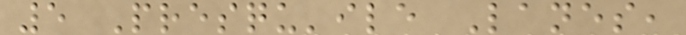5 Presqu'ile Lanes,
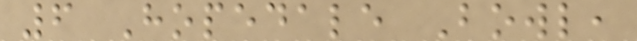6 Hopedale Bowl,
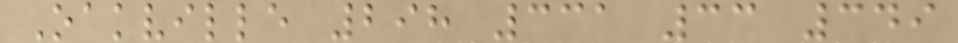Oakville 298 331 33 349
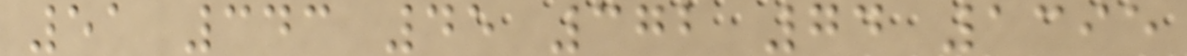51 343 45 372 74 1395
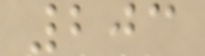203
